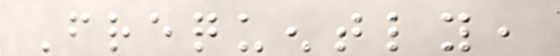Frequently,
